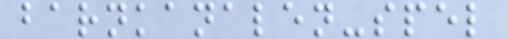barnkanalen-spel
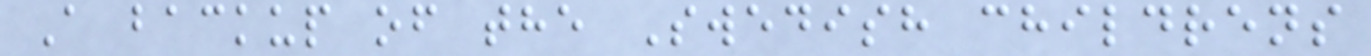A backup of the Swedish childrens
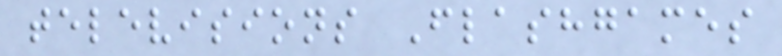televisions Flashgames
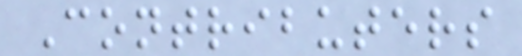Contributers
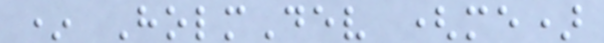* HolmDev (me)
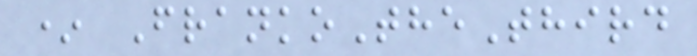* FrankoTheThird
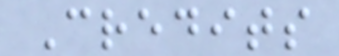Credits
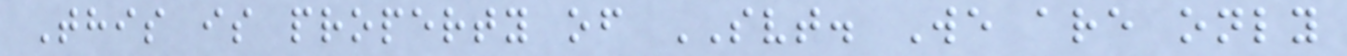This is property of SVT. We are only
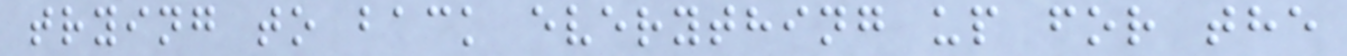trying to back everything up for the
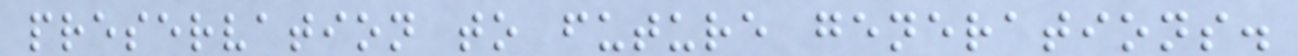preservation to future generations.
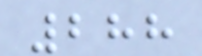288
